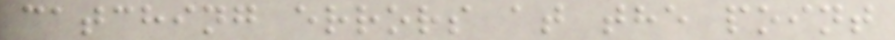catching errors at the point
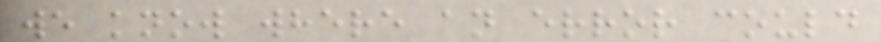we know where an error could
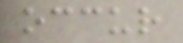occur
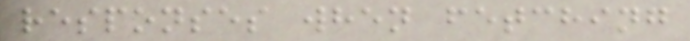responses when fetching
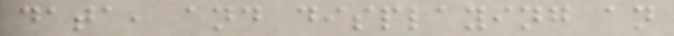data, and displaying an
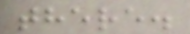there.
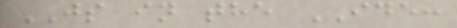JS in the IDE:
